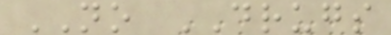NO DRUGS
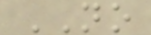NO
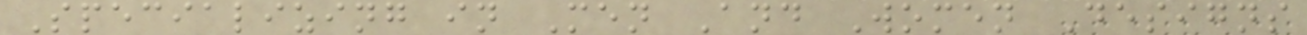Specializing in Men And Women Designs
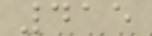415
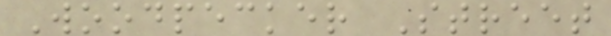Woodpecker Street
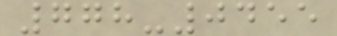778-0455
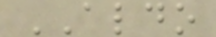ALDO
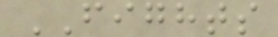FIGHTS
